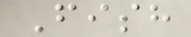Fish
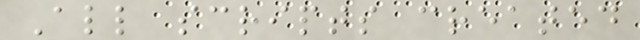All scripts created
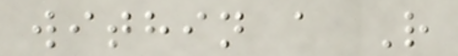within a R
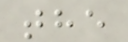the
